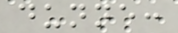dunne:
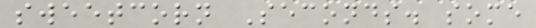sweetcorn Seconds. some
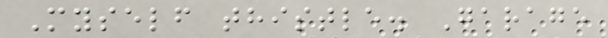Myself thistle. Garage
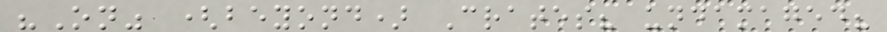"On" (beyond) Crates? undamaged?
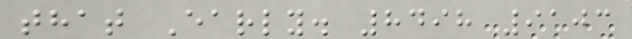that Early. 8498 9103
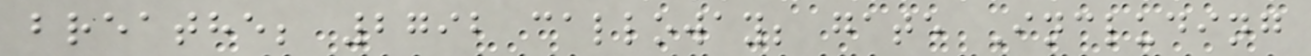breathe; 2792 calloway; gate Including
